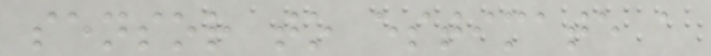sensor to estimate a
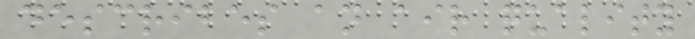describes an air quality
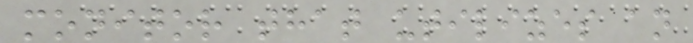monitor that utilizes an
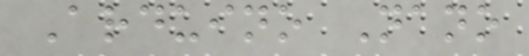Arduino Nano
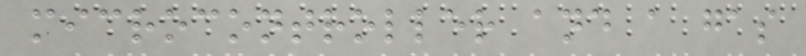microcontroller and a gas
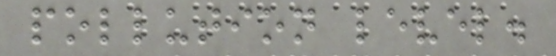pollution level.
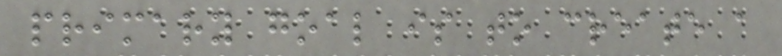primary goal is to create a
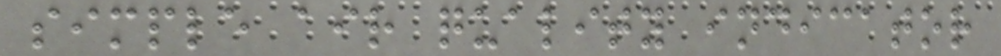simple air quality indicator
